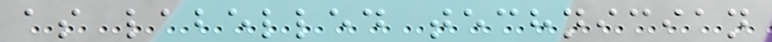as labelled technician
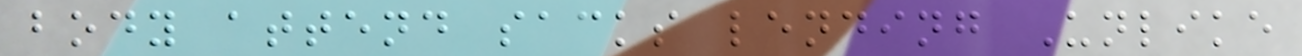body attend sacks lending Unlike
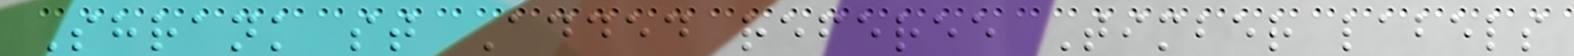Shrank st Added referee Timber labels
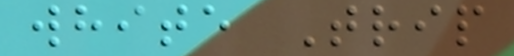white Trip
